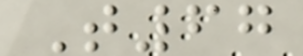T67
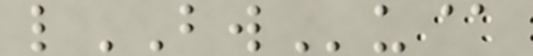lBWu@
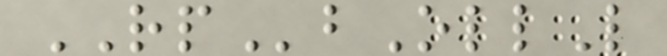RPbOllL
